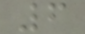6
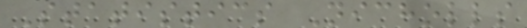Statistics Nicholls
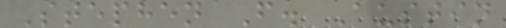Stephen F. Austin
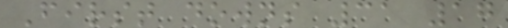First downs 31 17
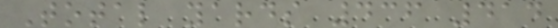Total yards 436 414
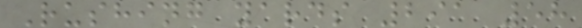Rushing yards 291 58
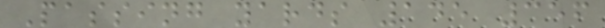Passing yards 145 356
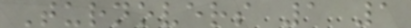Turnovers 1 1
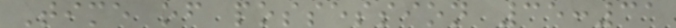Time of possession 35:31
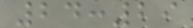24:29
